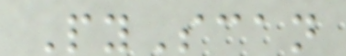PyScan
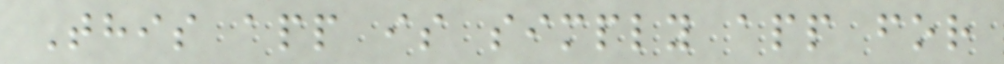This app is simply app for
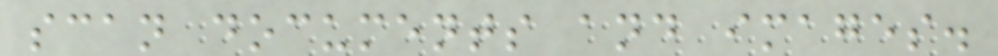scan documents and images.
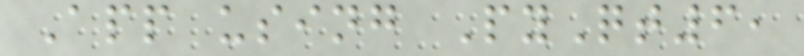App using PyQt6,
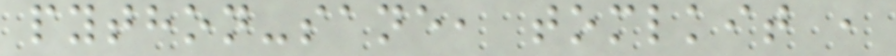python-sane, tomlkit ,
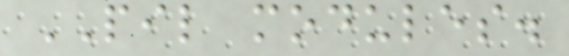PIL modules.
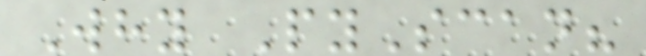Why PyScan?
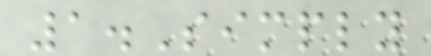1.Simply
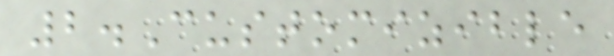2.Customizible
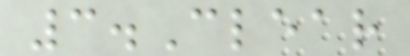3.Clear
